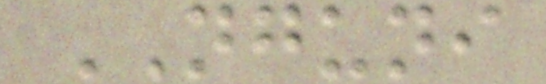NGUNI
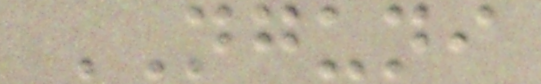NGUNI
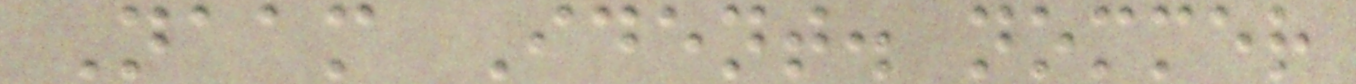Naam Ident. nommer
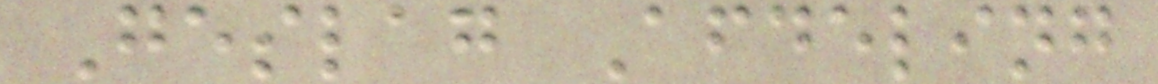Geslag Afdeling
